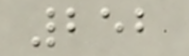252
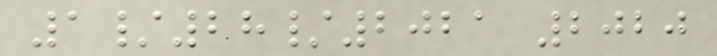1/28/2021 2020
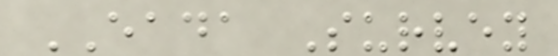EADA Survey
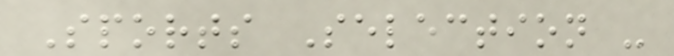Sports Selection -
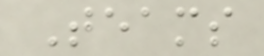Teams
